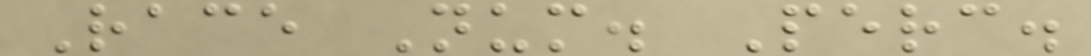Race Num. Perc.
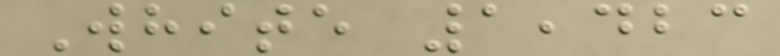White 1,423
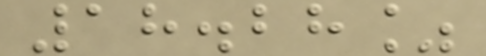18.28%
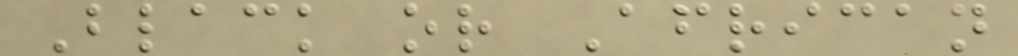Black or African
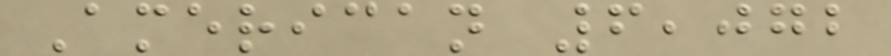American 6,072
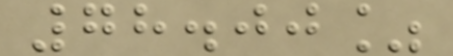78.00%
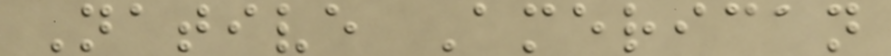Native American
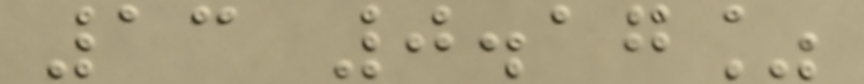13 0.17%
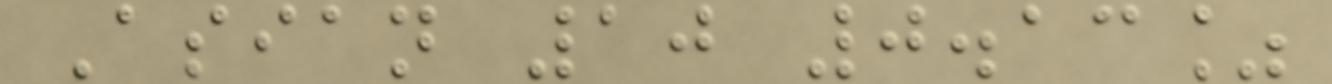Asian 10 0.13%
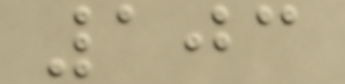103
